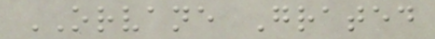ORVANE Grated
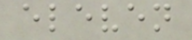eleven
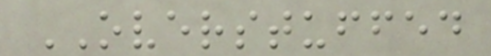OVERSTUFFED
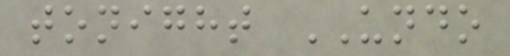tonight UNDO
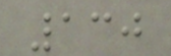130
